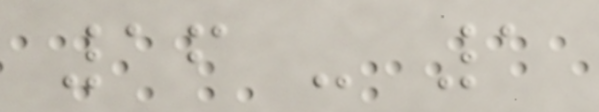16 - 1
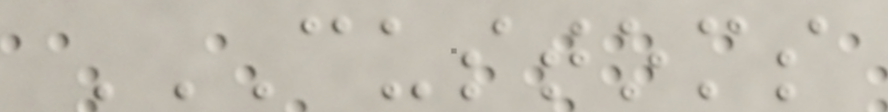CUSTOMS
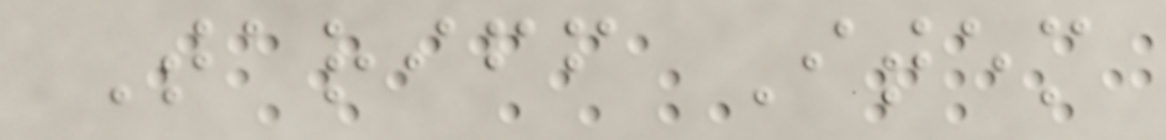Tariff Item
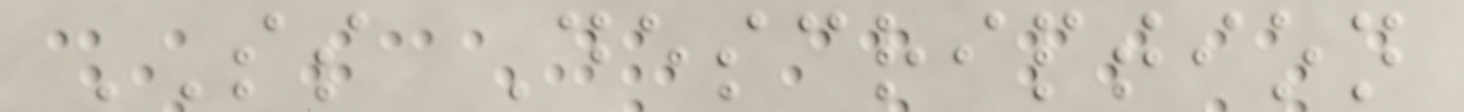SS Description
